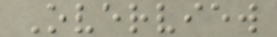Overview
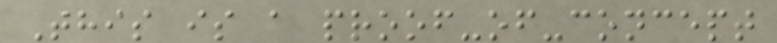This is a proof-of-concept
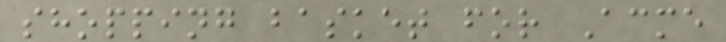shopping basket for Acme
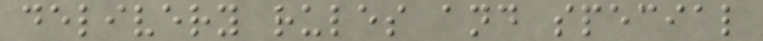delivery rules and special
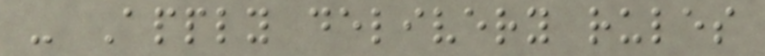- Apply delivery rules
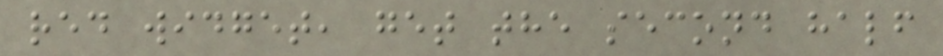red widget, get the second half
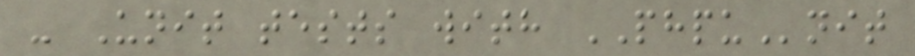- Unit tests with PHPUnit
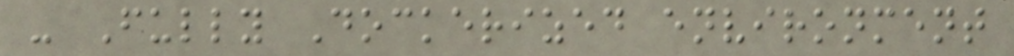- Fully Dockerized environment
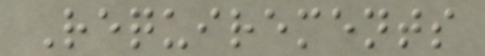Requirements
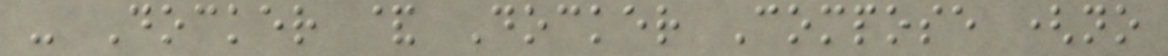- Docker & Docker Compose (no
